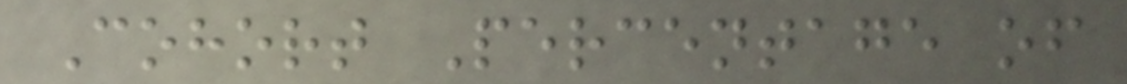Cohort Percentage of
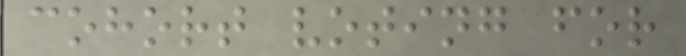cohort voting for
